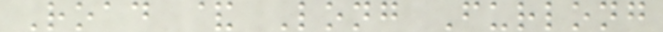Road & Long Furlong
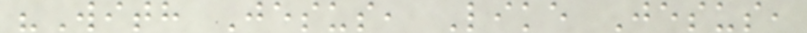"With Jesus, Like Jesus,
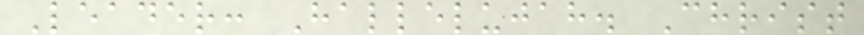Leader: Hallelujah. Christ
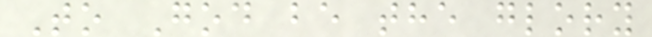To God be the glory
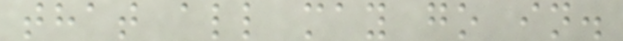that all may go in.
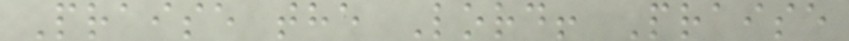Praise the Lord! Praise
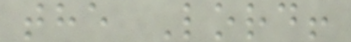the Lord!
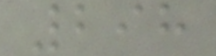298
